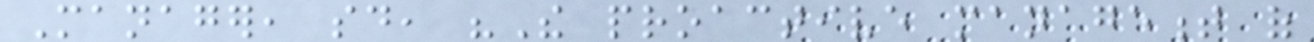Manager, said, "The proactive management of
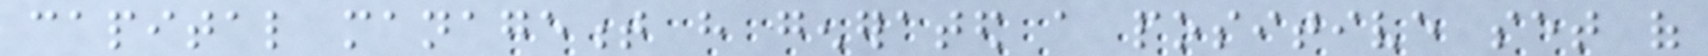capital management have generated a positive set of
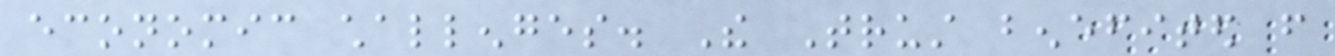economic challenges. The Trust benefited from
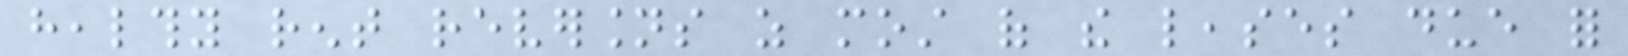healthy rent reversions as most of the leases due for
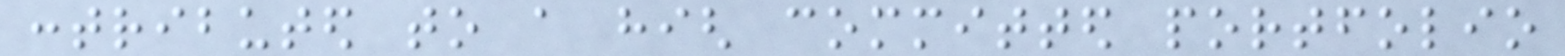contributed to a high committed portfolio
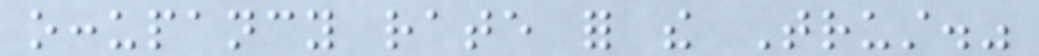occupancy rate for the Trust."
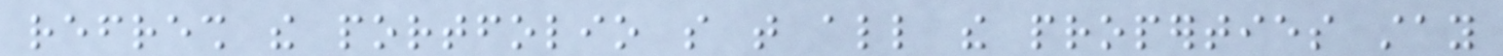refresh the portfolio so that all the properties stay
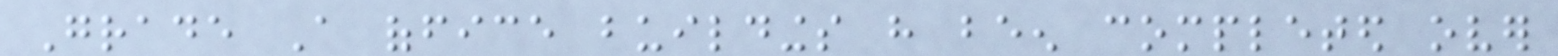Grade A office buildings have been completed over
